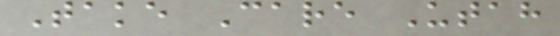Take Care Utah
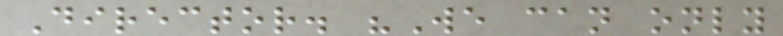Director. "We can only
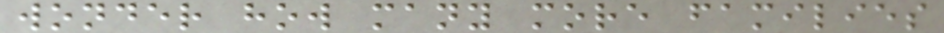wonder how many more families
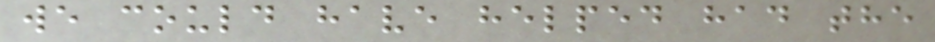we could have helped had the
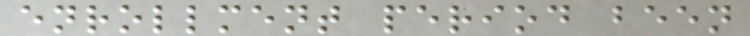enrollment period been
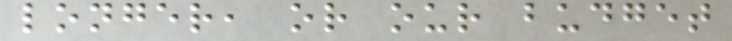longer, or our budget
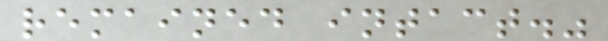remained intact."
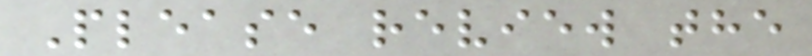Please review the
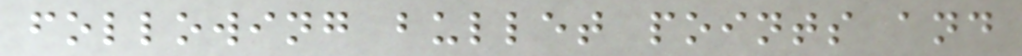following bullet points and
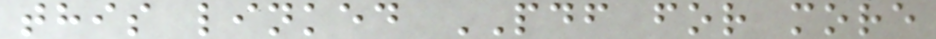this linked PDF for more
